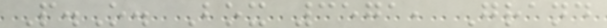P.O. Box 3571, Grand
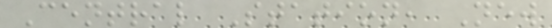Central Station, New
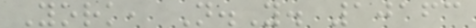York, N.Y. 10163
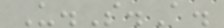U.S.A.
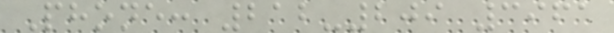Phone: 212-209 3961
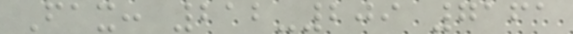Fax: 212-209 7161
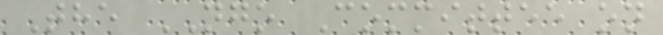The NGO Committee on
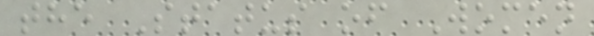the Status of Women
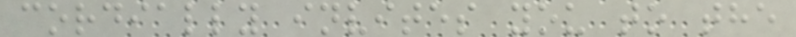cordially invites you to the
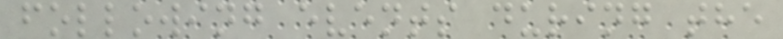following events during the
